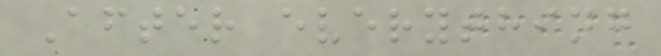After everything
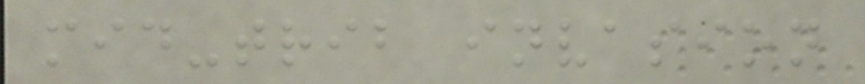mid-trib invasion
